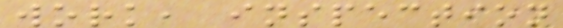work, inspection
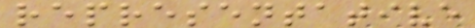representative
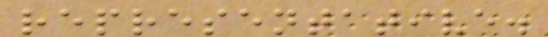representative.
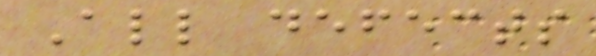All defects
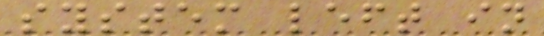system left in
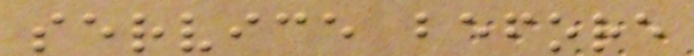service before
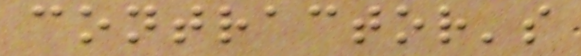contractor's
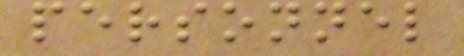personnel
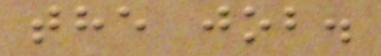the job.
